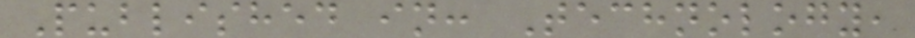Published in: Technology,
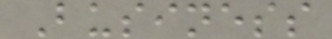Business
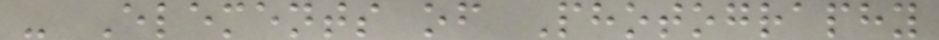- Elements of Photography
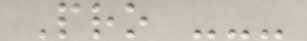Pro ---
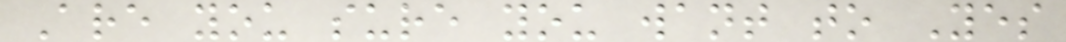Are you sure you want to Yes
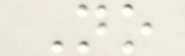No
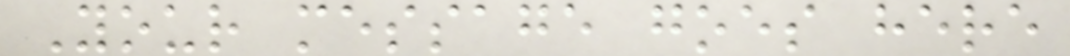Your message goes here
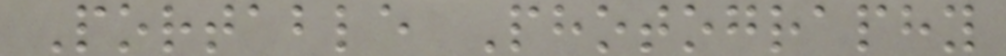Portable Photography
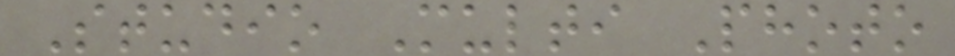Studio Multi Photo
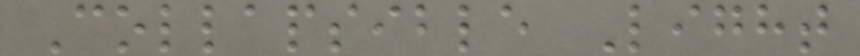Collapsible Light
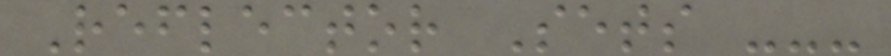Reflector Sets ---
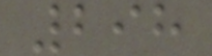298
